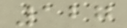127
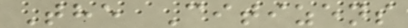The Citizens
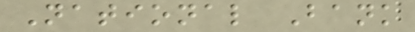National Bank
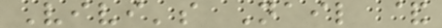Vivi's Nail &
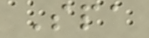Spa
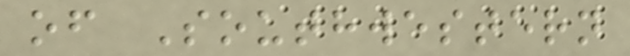of Southwestern
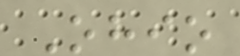Ohio
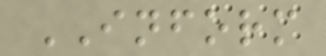INFORM
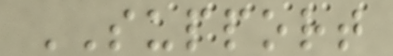SUPPORT
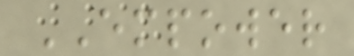EMPOWER
